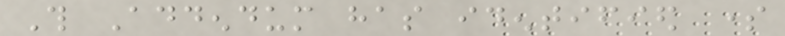This Addendum has identified some
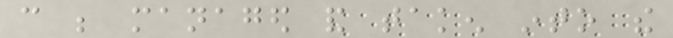can be managed and taken into the
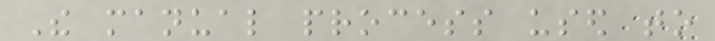The manual process used to
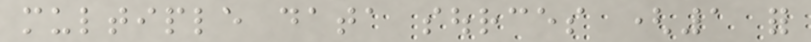multiple data sources (1 for
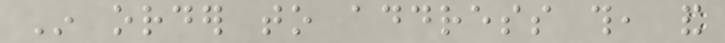In order to address this, and
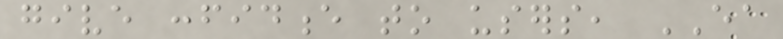give confidence to users, EA
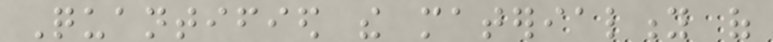Quantified the materiality of
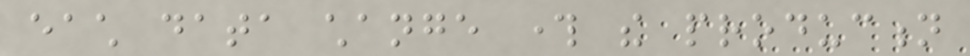each data change through the production
